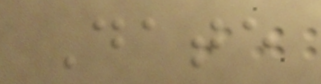Date
